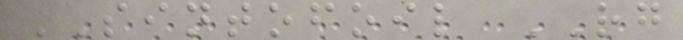SINTOFOIL RG
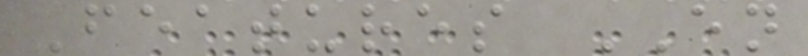Features EN
